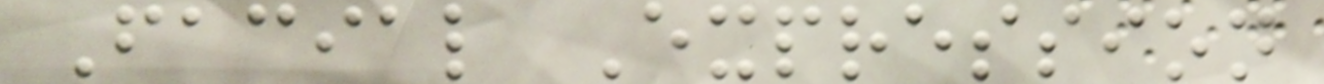Facial Expression
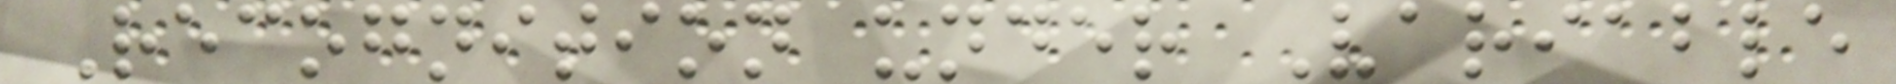Recognition under Variable
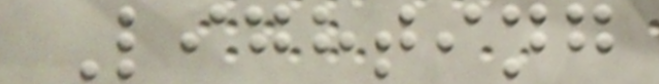Lighting
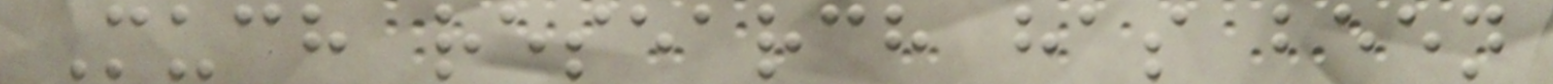Much research has been
